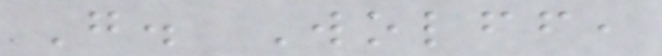G. Wolff,
